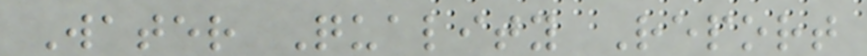Water Quality Report
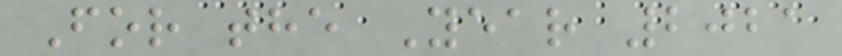For the Year 2021
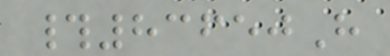#83650H
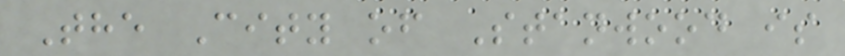The City of Stanwood is
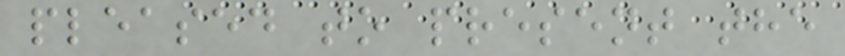pleased to present the
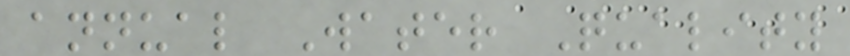annual Water Quality
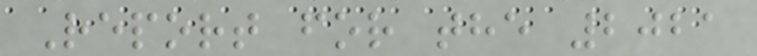Report for the 2021
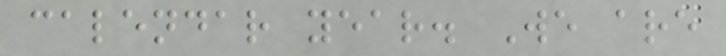calendar year. We are
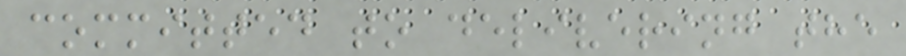committed to delivering the
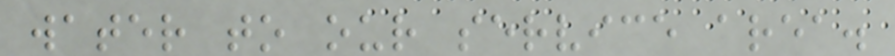water to our service area.
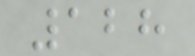128
